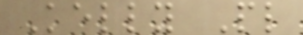Kelly Pl
